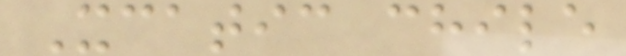Xcatic chile
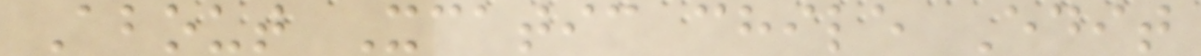About Xcatic chile Edit
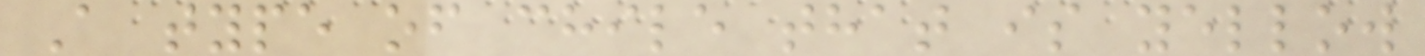A type of chile that is yellow
